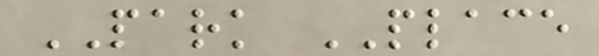PARK PLACE
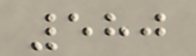580
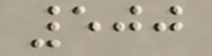500
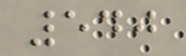540
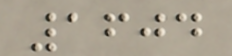1604
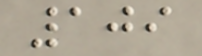109
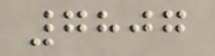7807
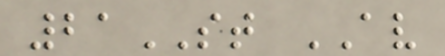21ST AV
